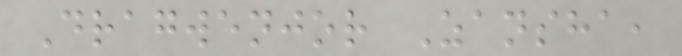Dragwenjor Zansha,
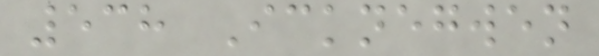538 Icknegwen
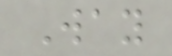Way
